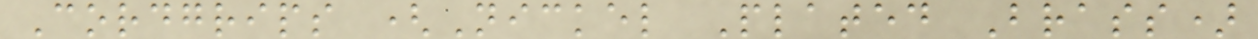Cordgrips (Nickel Plated Brass)
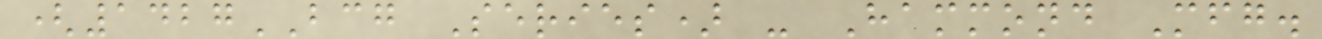(1427BCG Series) - Hammond Mfg.
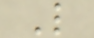L
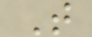T
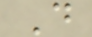D
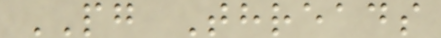PG Threads
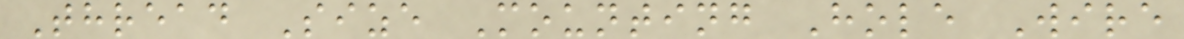Thread Size Mounting Hole Wire
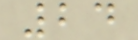24
